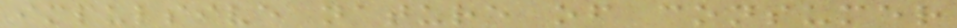impulsive nature of consumer
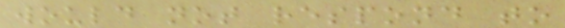would not respond to
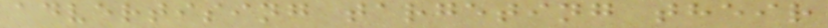advertising targeting their
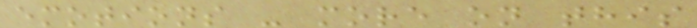emotions - more on this
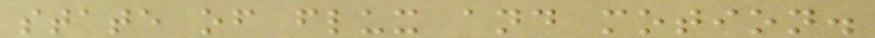state of flux and motion.
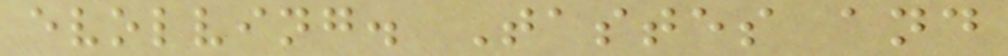evolving. Tastes and
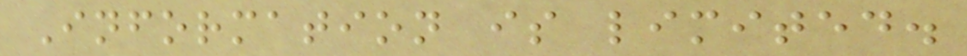Information is limited.
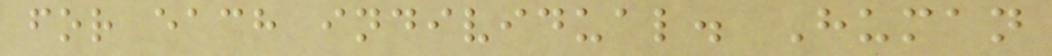for each individual. Human
